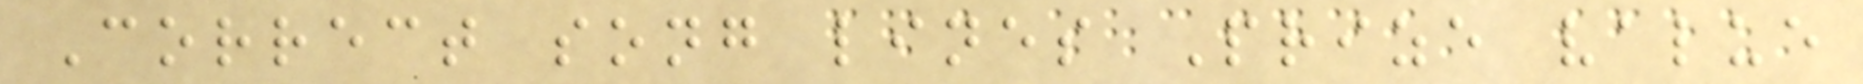Correct song lines Prize value
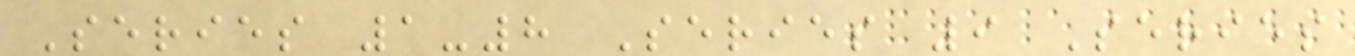Series 1-8 Series 9 Series
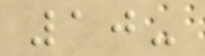10-
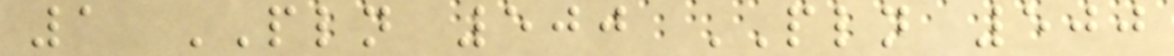1 PLN 500 PLN 500
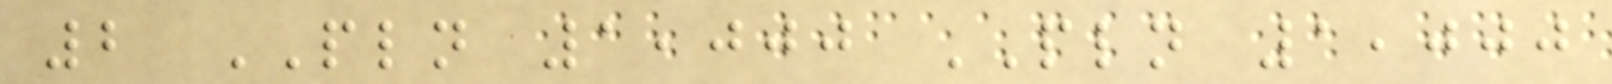2 PLN 1,000 PLN 1,000
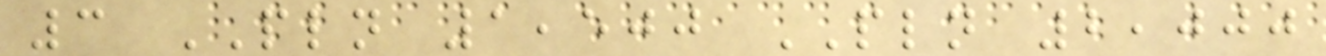3 PLN 1,500 PLN 2,000
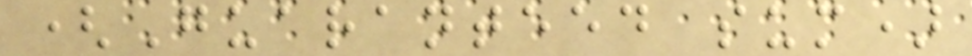(Guaranteed sum)
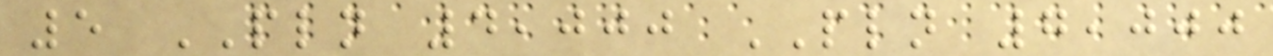5 PLN 4,000 PLN 7,000
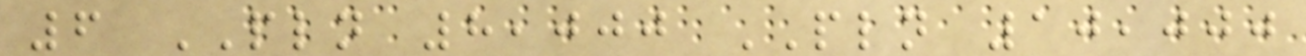6 PLN 8,000 PLN 10,000
